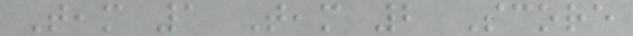Team 1 Team 2 Score
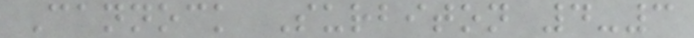Cannock Surbiton 4-3
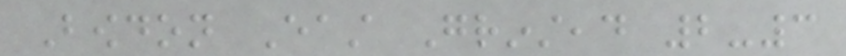Bowdon East Grinstead 2-3
